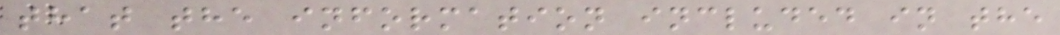that the information included in the
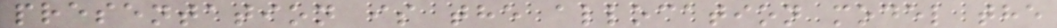presentation is the allocation model the
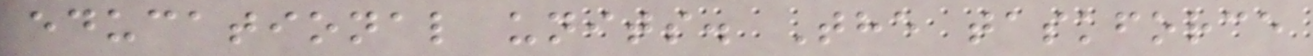educational units. The taskforce
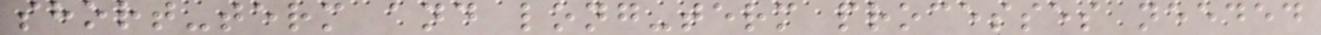short-term and long-term processes needed
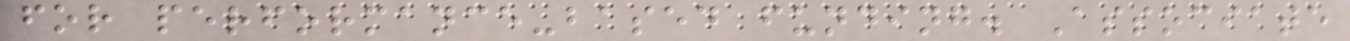for performance-based funding. Associate
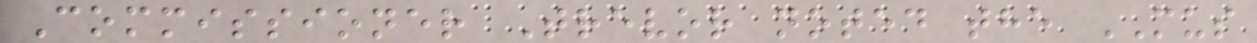Commissioner Trevor noted the MUS
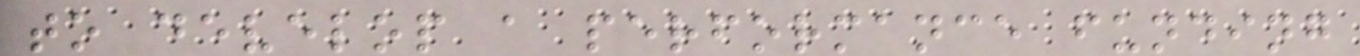to develop a performance funding
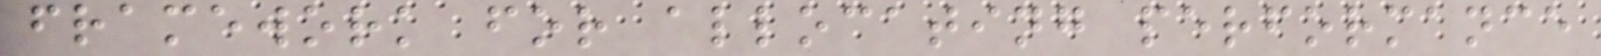framework for allocating performance
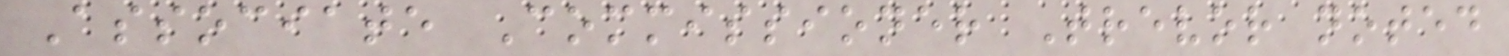Associate Commissioner Trevor noted
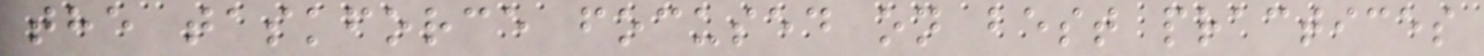the taskforce focused on best practices
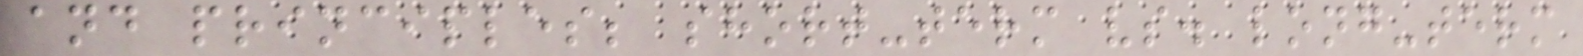and principles; short-term vs. long-term
